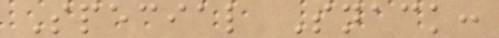Special Snack:
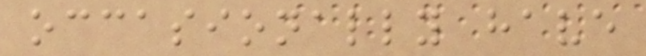occasionally have
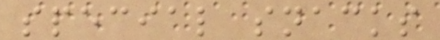special snacks
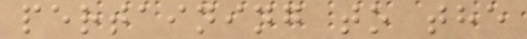pertaining to the
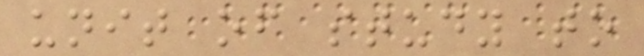unit of study to
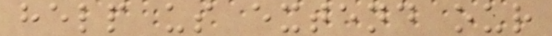help us extend our
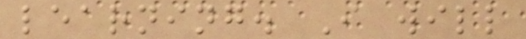learning. I will
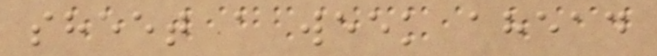sheet a week ahead
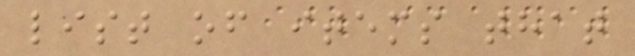list of items that
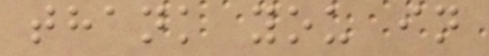thank you in
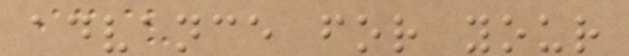advance for your
